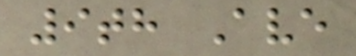9th Ave
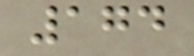174
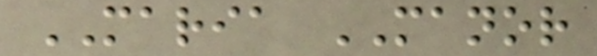MARIA MANOR
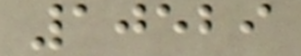10529
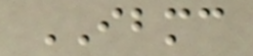IBMC
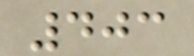403
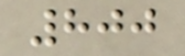800
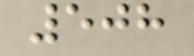508
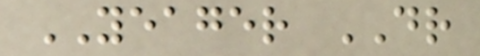YEAGER DR
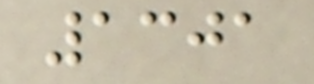1301
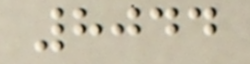8044
